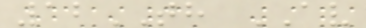12TH AV
